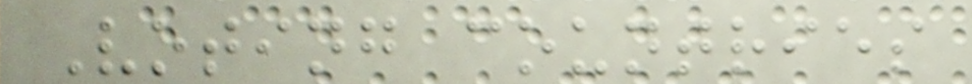Voting countries
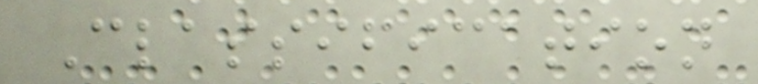Classification
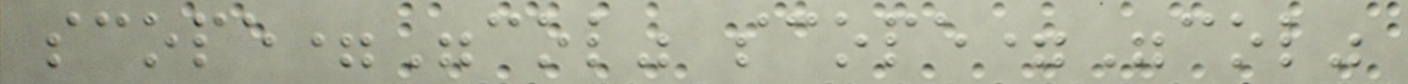scope="col" scope="col"
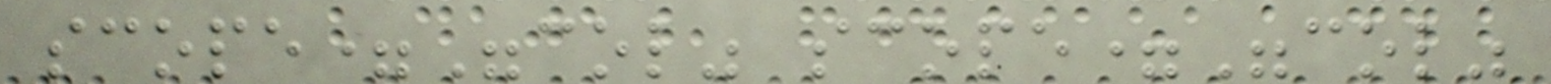scope="col" scope="col"
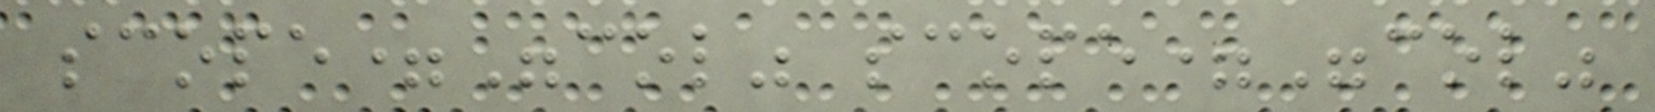scope="col" scope="col"
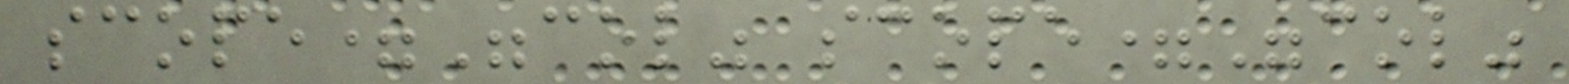scope="col" scope="col"
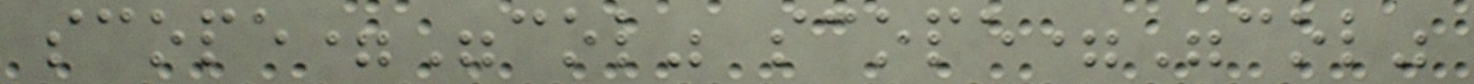scope="col" scope="col"
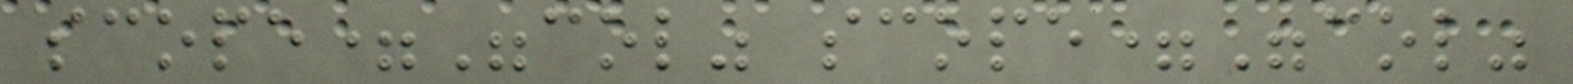scope="col" scope="col"
